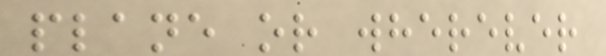plane or wherever
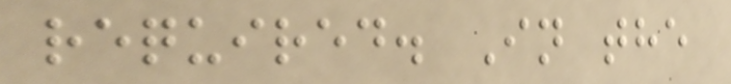required. In the
